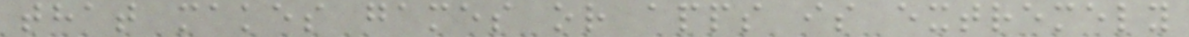that makes games or apps is extremely
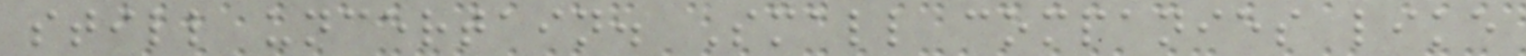still uncertain. Small companies like
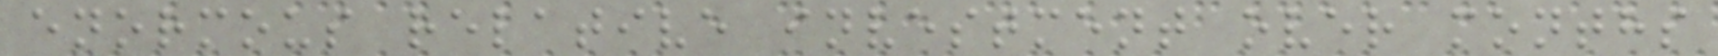enormous relative investment over months
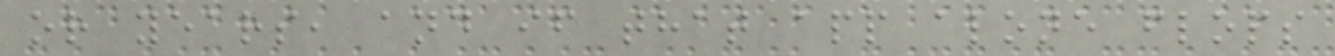or years, and if that app alone flops
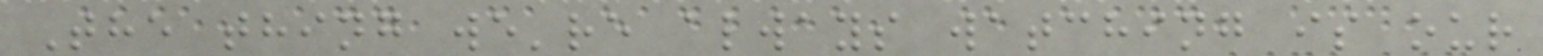The thing we're always watching is our
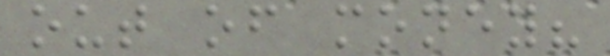out of money?
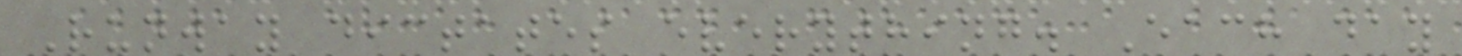Runway dictates everything. Each day
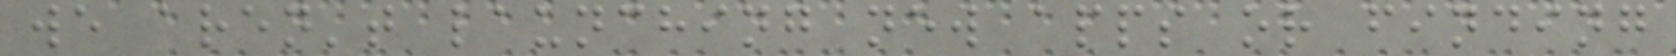we aren't launching new apps or finding
